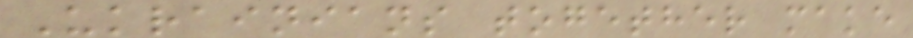Ukrainians together make
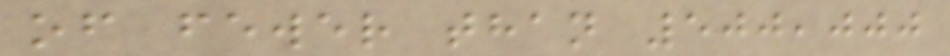of fewer than 500,000
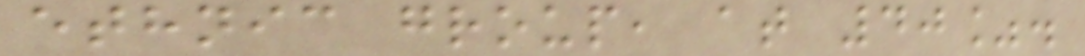ethnic group, at 40%.
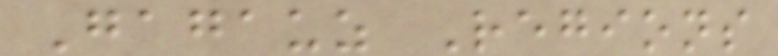Gagauz Regions
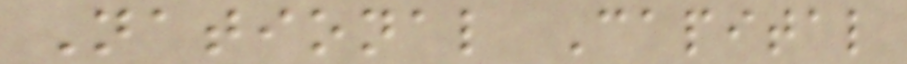National Capital
